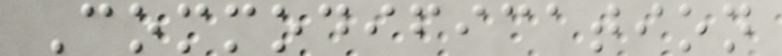Commodification
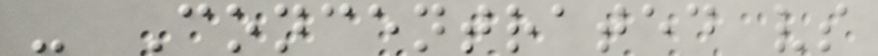- Concentrated vs
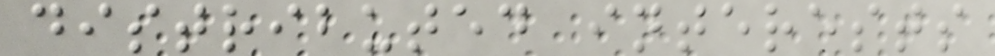distributed interests
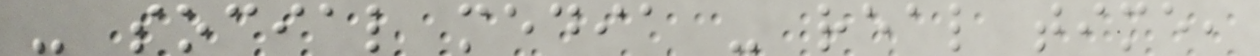- social media - real time,
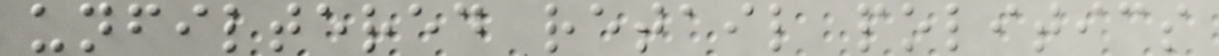unfiltered retail politics
